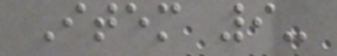Item 9-
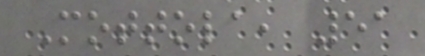Mottola, 51
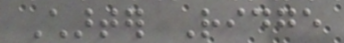Charter Ridge
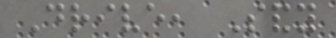Drive, Sandy
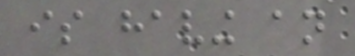is having an
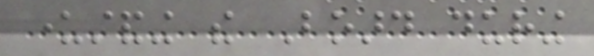understanding the Board during
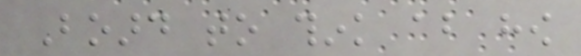Board to think about how
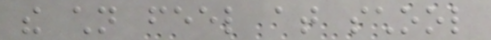the children feel at school
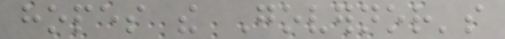hopes the Governor's
